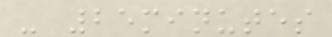- 25minutes
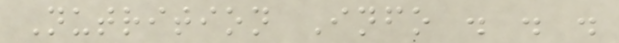Nutrition Info . . .
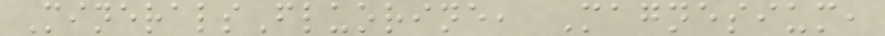MineralsFluorine, Magnesium,
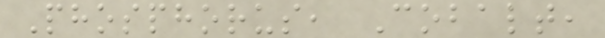Phosphorus, Cobalt,
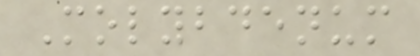Molybdenum
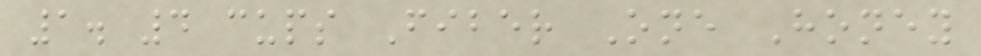1. 4 cups Fiber One Honey
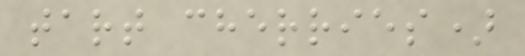tart cherries)
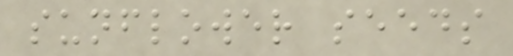sunflower seeds
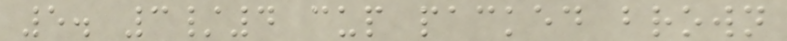5. 3/4 cup packed brown
